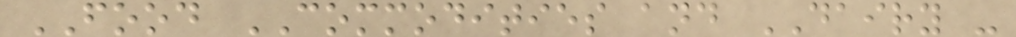FOOD COMMODITIES and DAIRY -
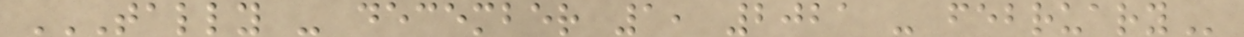TALLY - DECEMBER 1, 2021 - FEBRUARY
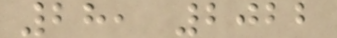28, 2022
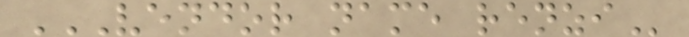VENDOR NAME RENZI
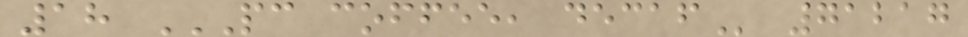18 PC COFFEE, DECAF 71217
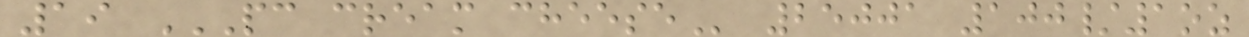19 PC CREAM CHEESE 25001 100/1oz
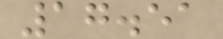17.51
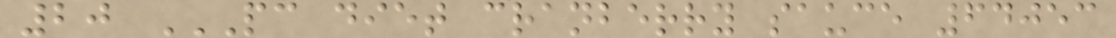20 PC DIET CRANBERRY SAUCE 64053
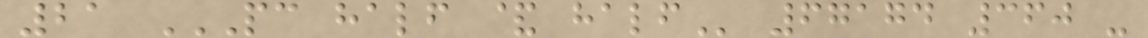21 PC HALF & HALF 67174 360 -
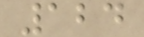124
